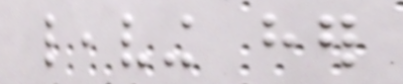leaving her
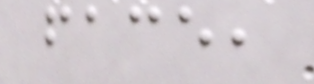face,
